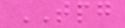TPG
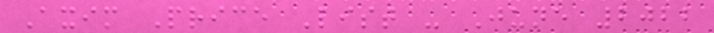Axim Price List - June 2022
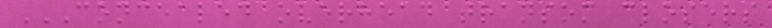CONCEALED OVERHEAD TRANSOM CLOSERS
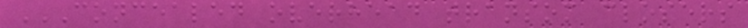CONCEALED OVERHEAD TRANSOM CLOSERS
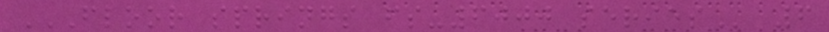FLOOR SPRINGS FS-6000 SERIES 6
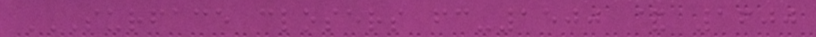SURFACE CLOSERS FC-1500 & 1600
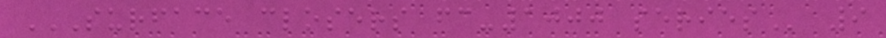SURFACE CLOSERS FC-1000 SERIES 9
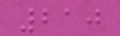210
